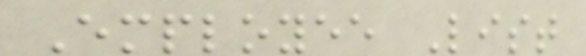Employee List
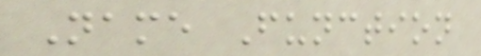Name Function
